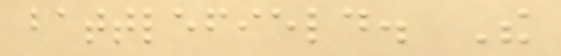battlefield. The
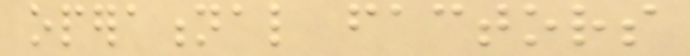operational factors
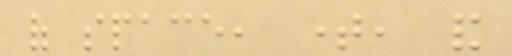of space, time, and
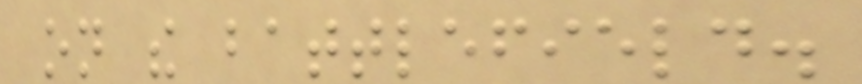on the battlefield.
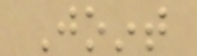Joint
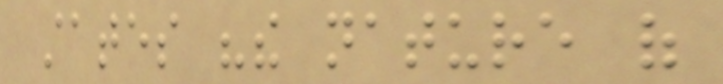states "the nature of
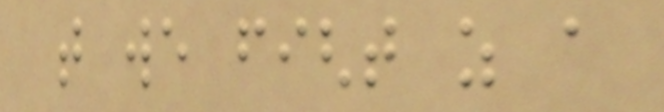that we fight as a
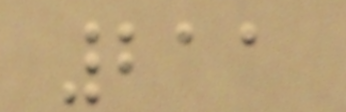211
